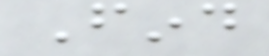Find
